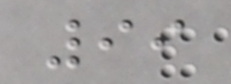99
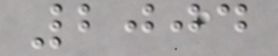2004
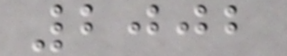2002
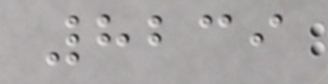8239
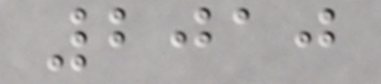2010
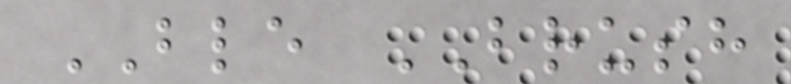BLE BRUSH
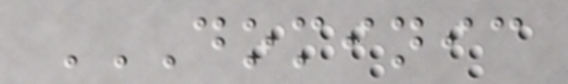DOMINIC
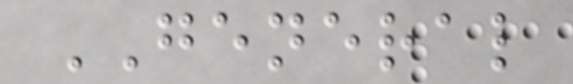GENERAL
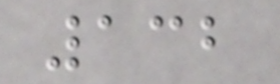132
